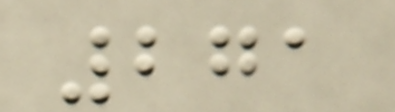271
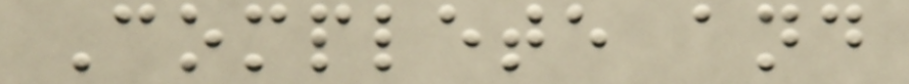Complete and
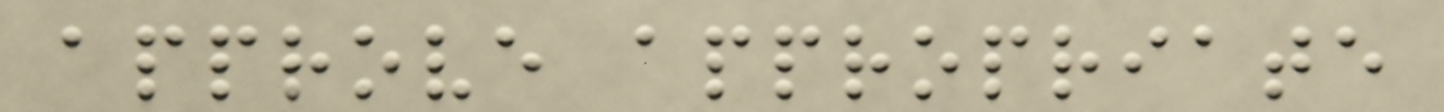approve appropriate
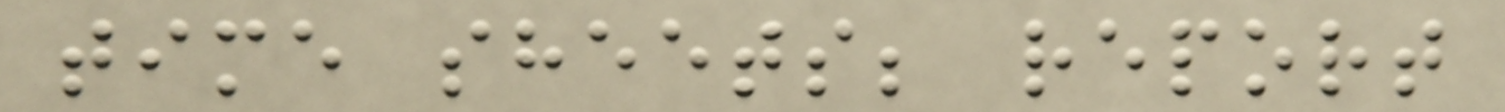time sheets; report
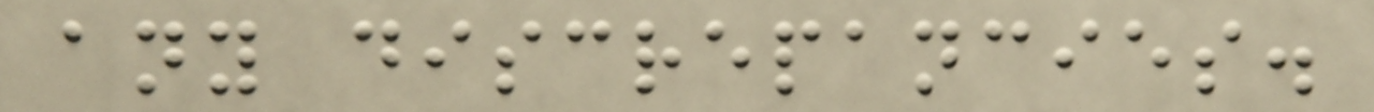any discrepancies.
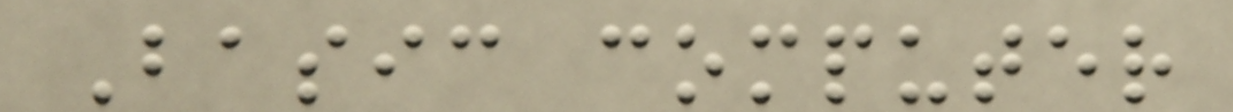Basic computer
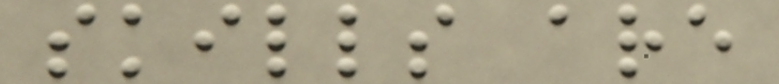skills are
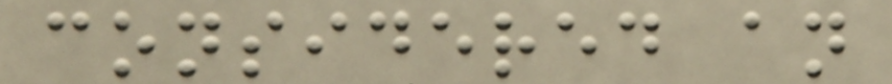considered an
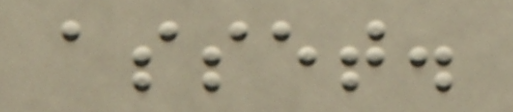asset.
